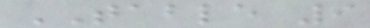TABLE 9
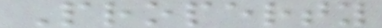Property
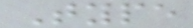Type
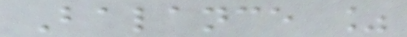Balance %
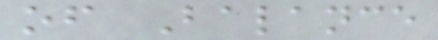of Balance
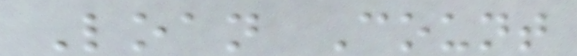Loan Count
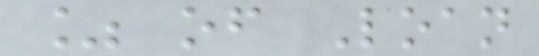% of Loan
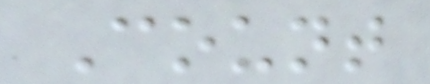Count
